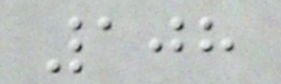108
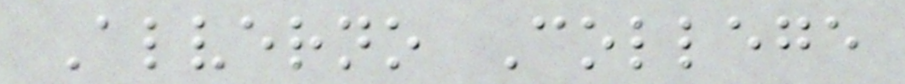Alverno College
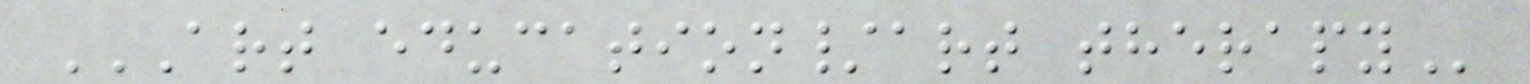ART EDUCATION/ART THERAPY
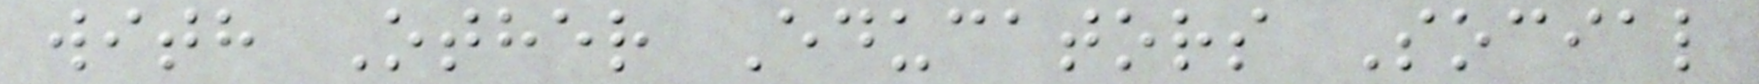with Other Educators Social
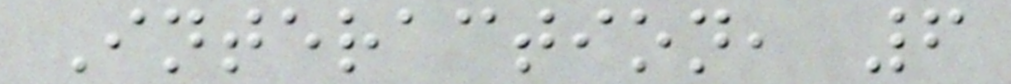Interaction, 6
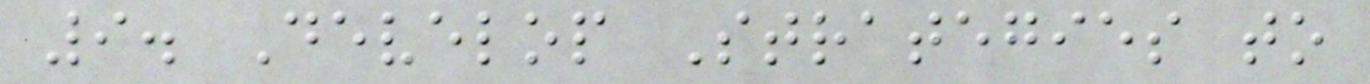9. Develop Strategies to
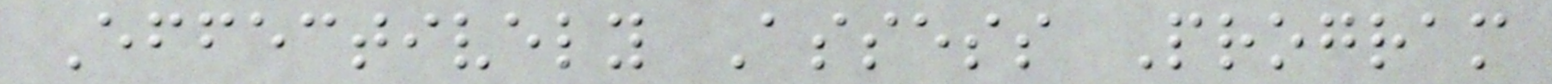Effectively Assess Program
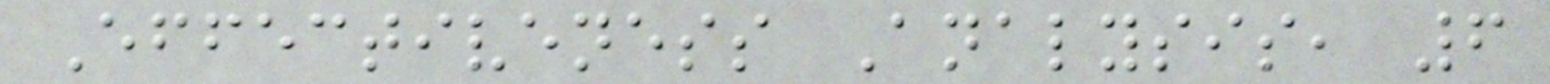Effectiveness Analysis, 6
